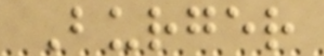Burger
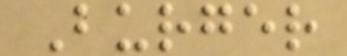Burger
